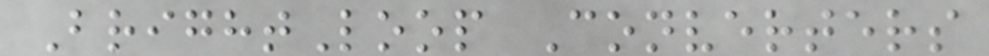BrightLoop Converters
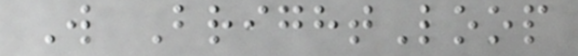W BrightLoop
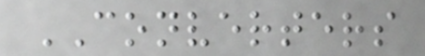CONVERTERS
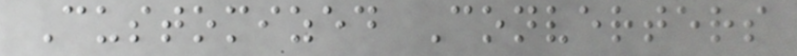Customized Converters
